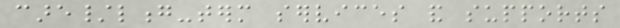care/long-term services and supports
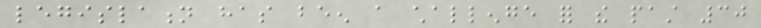legislation has been a challenge for the past 30
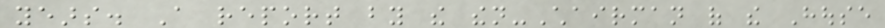years. A report by the then-Chairman of the House
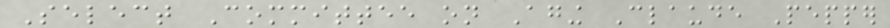Select Committee on Aging Claude Pepper
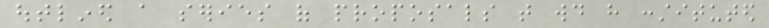outlined a series of proposals that would have constituted
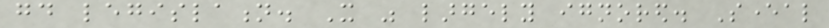good legislation. It was largely ignored. Several
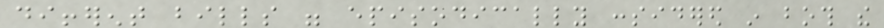different bills were episodically considered in both the
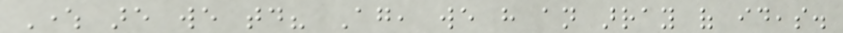Where are we today? Again, we have an array of ideas.
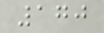170
